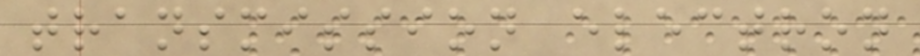transmission electron
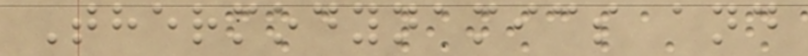Thermodynamics and
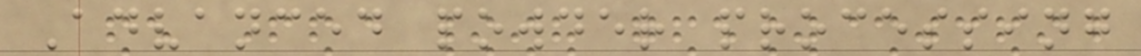Advanced powder processing
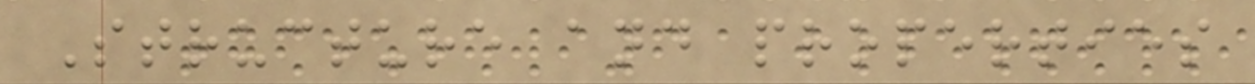Structure and properties
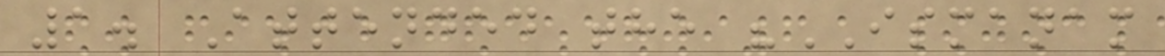1. Attended the "ISMANAM
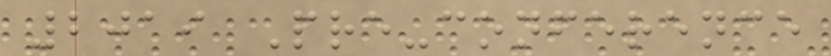2019 Pre-conference
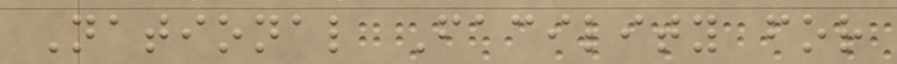National Facility for
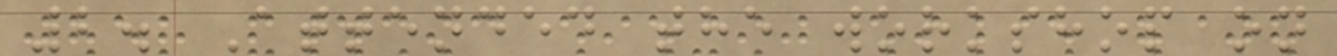2. Attended the workshop on
